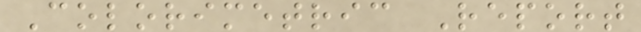Colorimetric Report
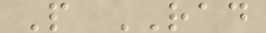P RAD
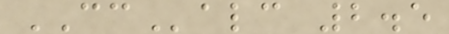CCalc 2.5
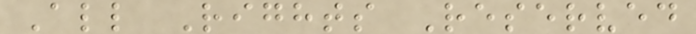All Rights Reserved
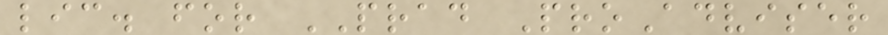lic. for PRAD ProAdviser
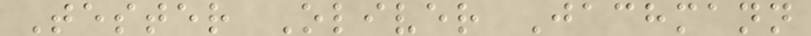Tester Oliver Jachmann
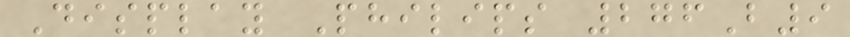Display Philips 276B9
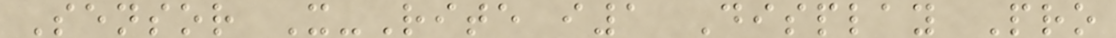Sensor X-Rite i1 Display Pro
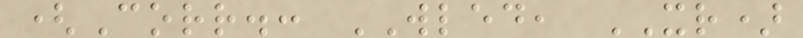(Corr.: WLED, XR)
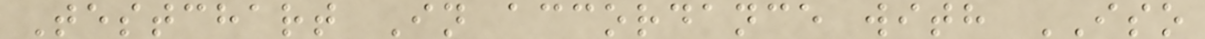Testchart In accordance with ISO
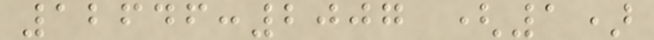12646:2007 (1)
